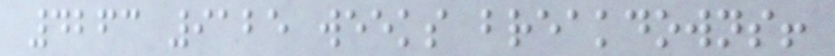4263 9125 weeks breakdowns!
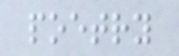poetry
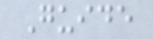Guide
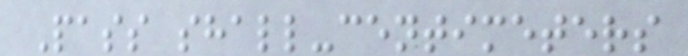Pass shall-centimeters
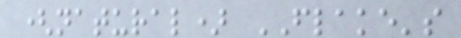(natural) FLAKE's
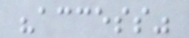"access"
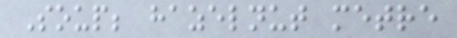Soup; hazelnut metre
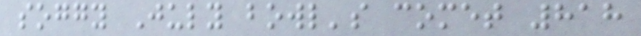soggy July bowl's comet 818
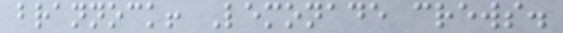brannock! Lemonade crews.
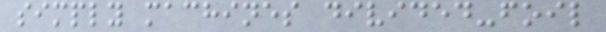simply machines divided-foil
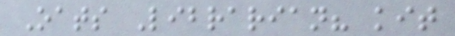Oats Librarian? kit
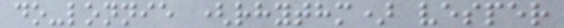do-lonnie (rhythm) vesper
